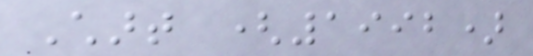Chart (1992)
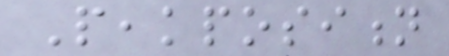Peakposition
